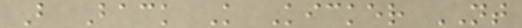B Back K Kicker NT
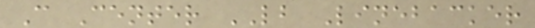C Center LB Linebacker
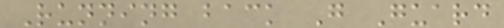Running back G Guard
